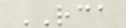RCA
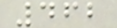462
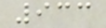933
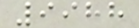9988
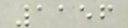1156
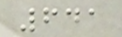641
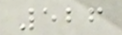526
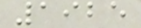1925
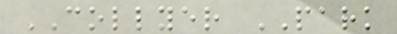COLLYER PARK
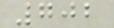702
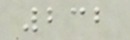232
